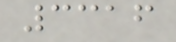3316
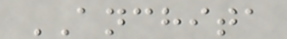ANCHITA
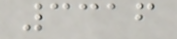3316
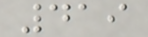419
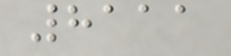8111
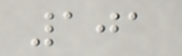101
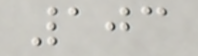103
